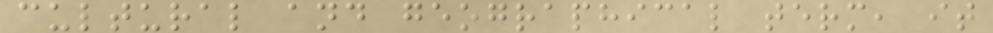cultural and geographical term, it
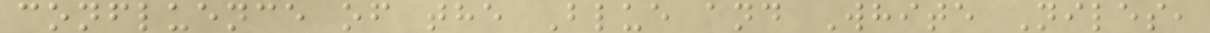confluence of the Blue and White Niles,
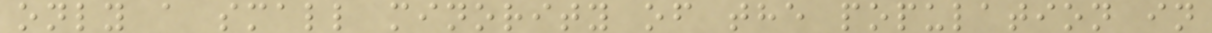only a small minority of the population in
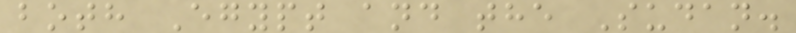both Egypt and the Sudan.
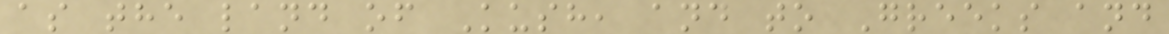as the land of Kush, and to Greeks and
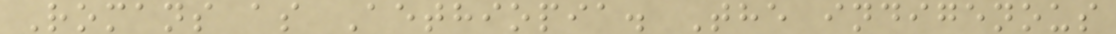Romans as Aethiopia. The indigenous
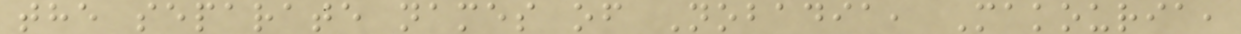the separate names of Nobadia, Makouria,
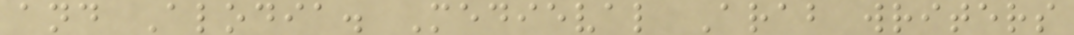and Alodia. Medieval Arab writers
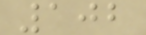102
